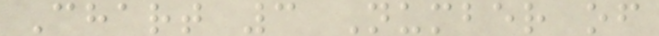Chart 3 Number of
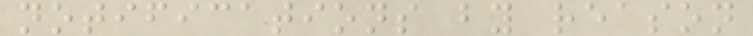notifications by reason
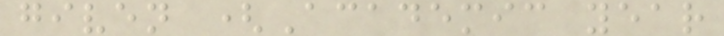given (Academic year
